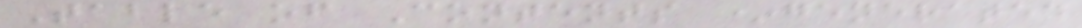Table of Contents *generated
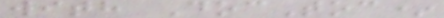with DocToc*
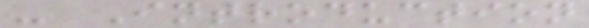- Introduction
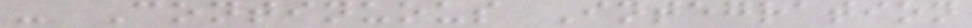- Continuous Integration
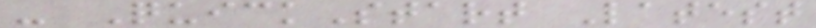- QuickStart Latest
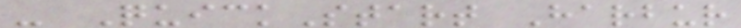- QuickStart Harbur
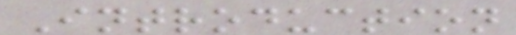Introduction
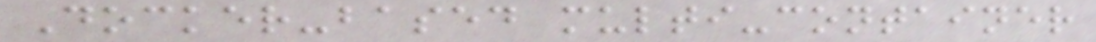Docker-based multi-container
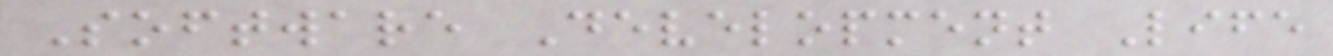Software Development Life
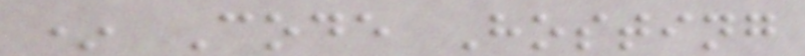* Code Hosting
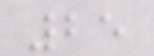25
